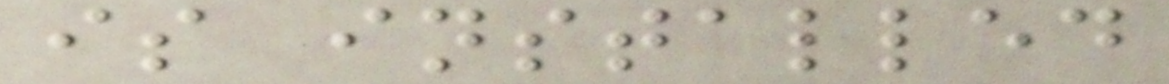is installed
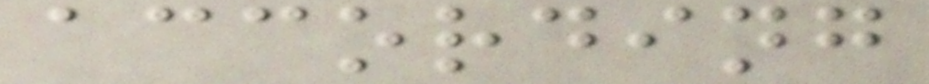according
